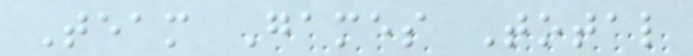Team Games Total
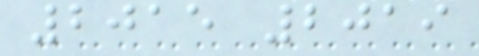2015 2019
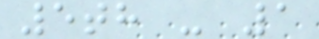5th - 1
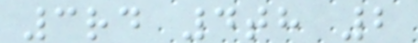3rd 4th 2
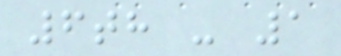6th - 1
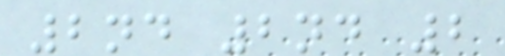2nd 2nd 2
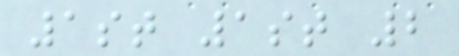1st 1st 2
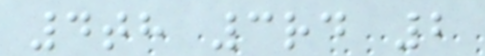4th 3rd 2
